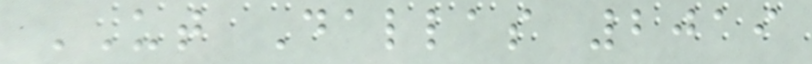UT Dallas 2019
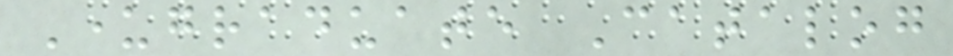Undergraduate Catalog
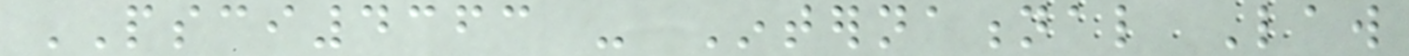PSCI4363 - International Law
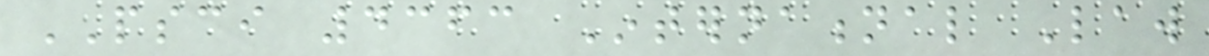PSCI 4363 International Law
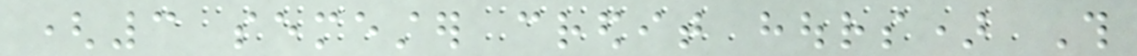(3 semester credit hours) This
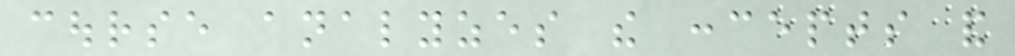course analyzes the concepts and
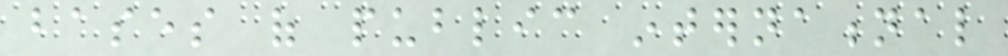bases of public international
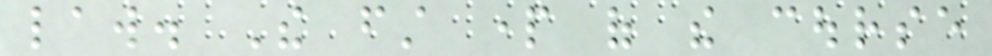law. The first part of the course
